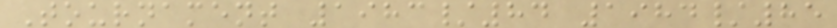Tournament 1983/84 1984/85
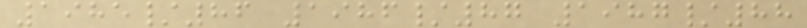1985/86 1986/87 1987/88
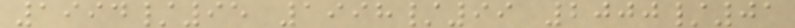1994/95 1998/99 2000/01
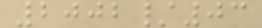2002/03
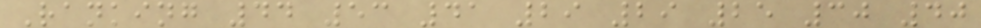Ranking 44 53 41 29 29 25 30 40
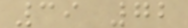39 72
